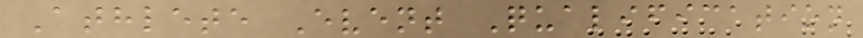Athlete Event Qualification
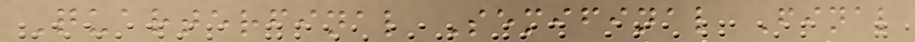Quarterfinal Semifinal Final
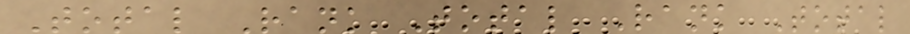Total Rank Total Rank Total
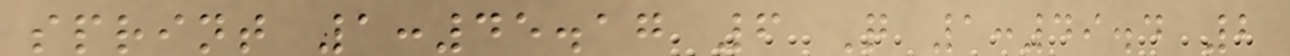sprint 1:45.17 6 Q 1:49.4 2
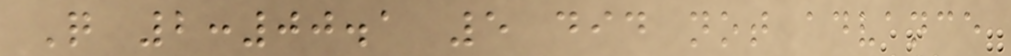Q 2:00.1 5 did not advance
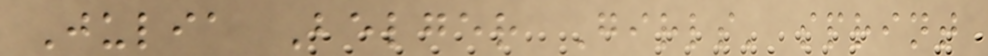Julia Belger Girls' sprint
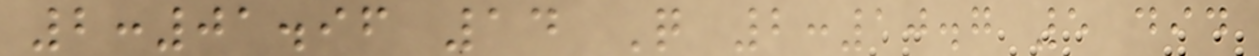2:01.96 14 Q 2:10.7 5 did
